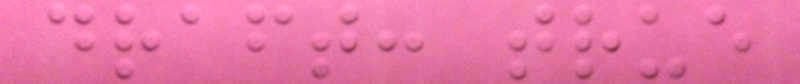draft: true
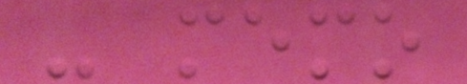- memo
